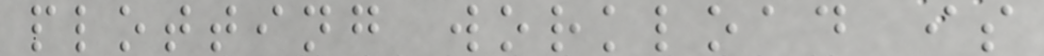plotting workload is
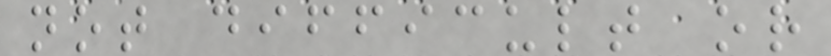not difficult or
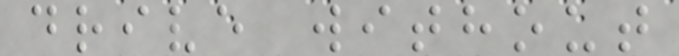drive without
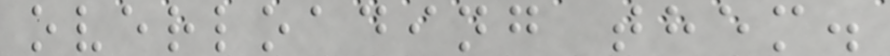overloading them.
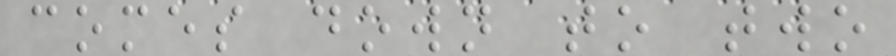comes down to two
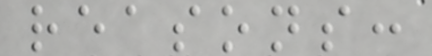reasons:
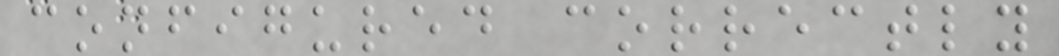configured correctly
